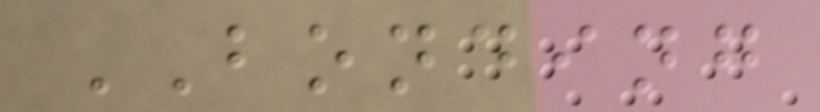BONDING
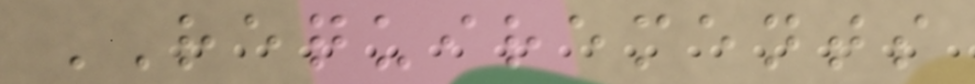REQUIREMENTS
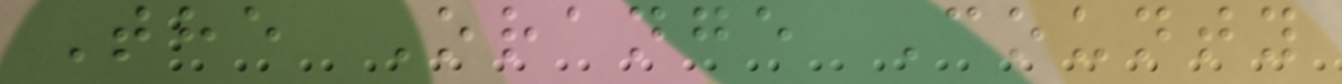The Orange County
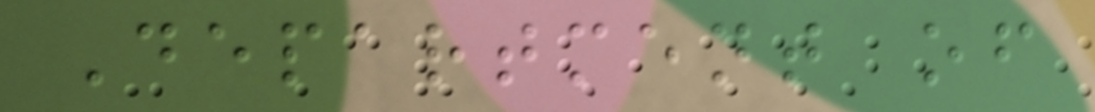Department of
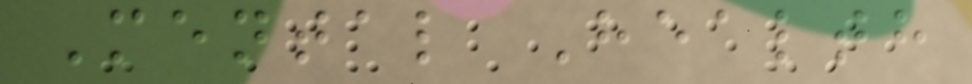Mental Health
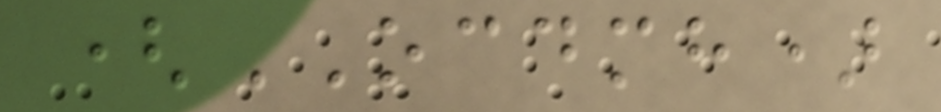(OCDMH)
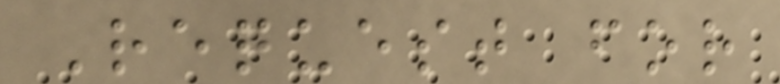Request for
